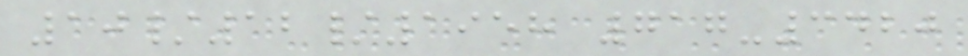10/12/1958 717-3420
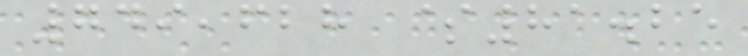749,628 $81.25
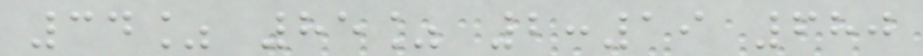34% 85% 2:19 680
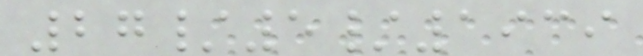27/5/1939
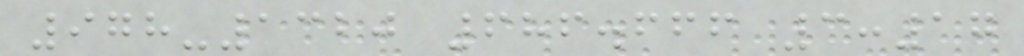978-1320 686.666 3:17
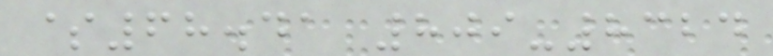$68.41 809-8324
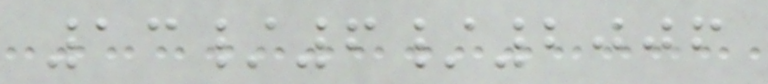13/6/2006
